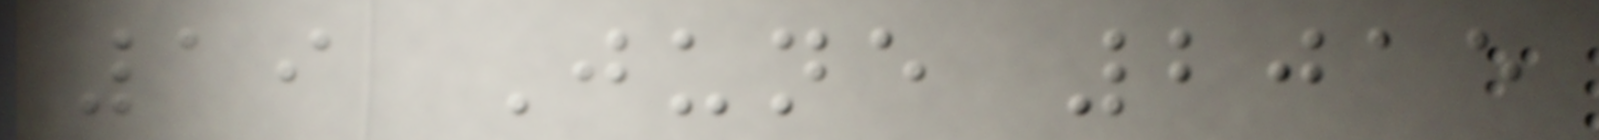19 June 2015
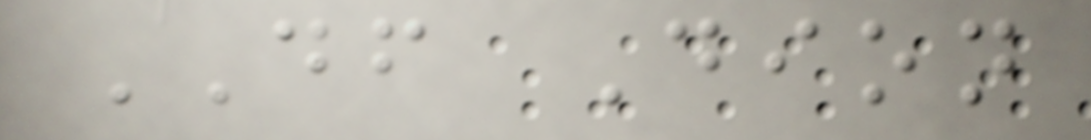DF Dion
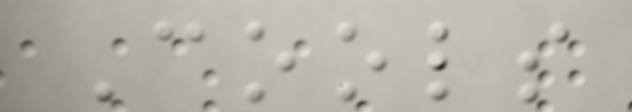Cools
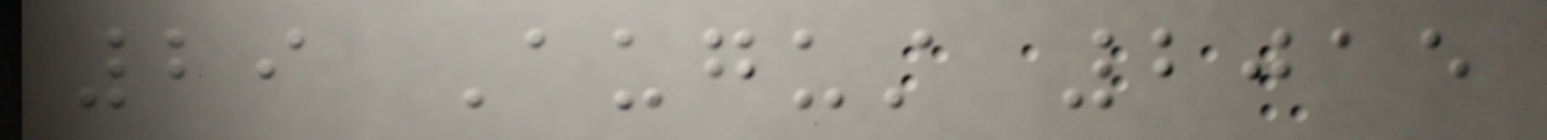29 August 2015
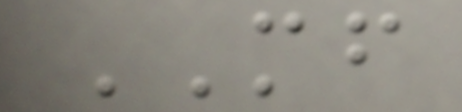MF
